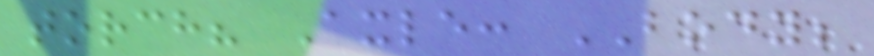torch? Axle: BODY;
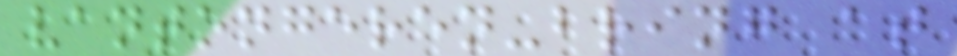vantongeren-bring at
